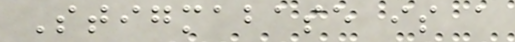Stigmabase is a
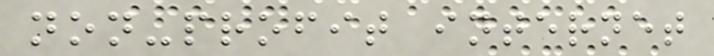non-profit internet
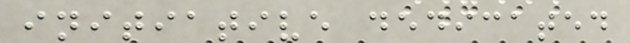initiative dedicated
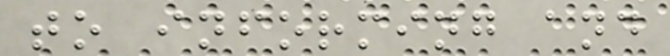to informing and
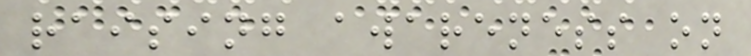raising awareness on
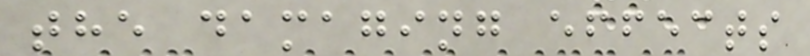the damaging effects
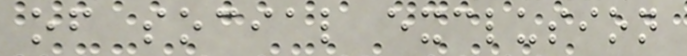of social exclusion
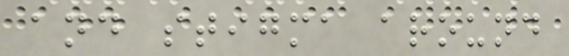and stigma around
